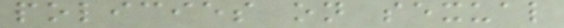policies on sexual
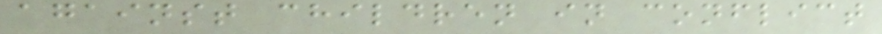against children in conflict
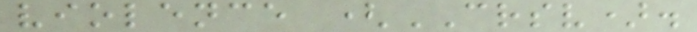violence (CRSV).
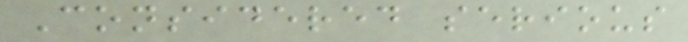Considered serious
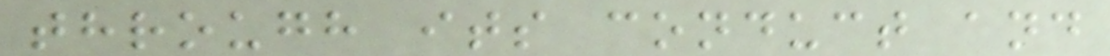through its conduct and
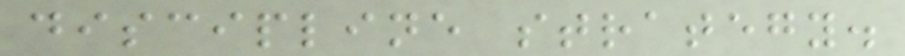discipline strategy.
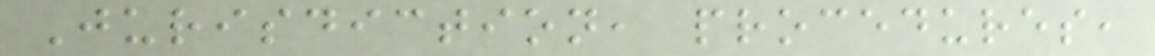Jurisdiction, procedures,
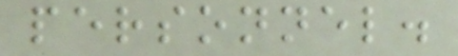personnel.
